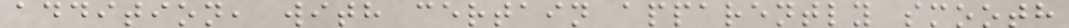addition, with certain apparently smooth
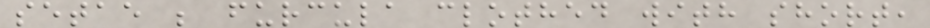setae ; furcula clothed with short,
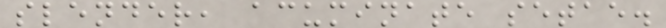slender, acuminate setae.
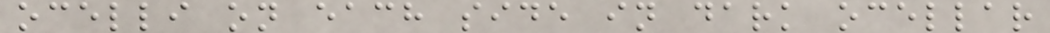ocelli on each side in dark ocellar
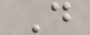D
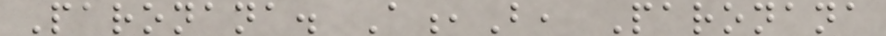Paronana. A,B, Paronana
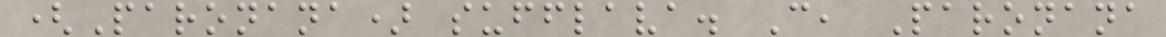(Paronana) sufflava. C, Paronana
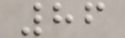86
